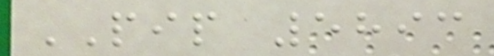PIP 5893
